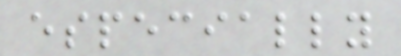especially
